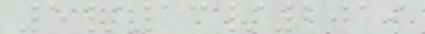5/13/2019
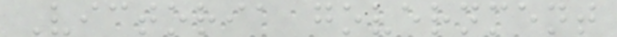Victoria government
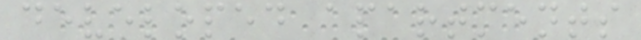developed apartments
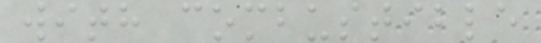with combustible
